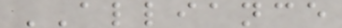ALLIANCE
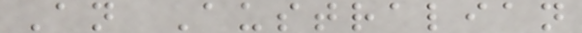An Australian
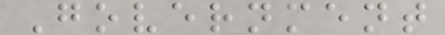Government
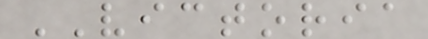VICTORIA
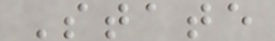State
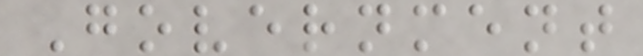Government
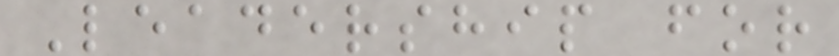Leadership for
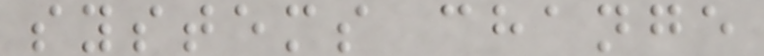systems change
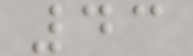43
